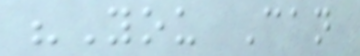"You Can
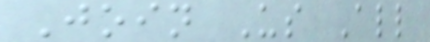Join Us All
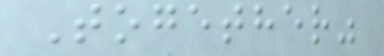Together"
